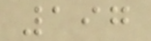197
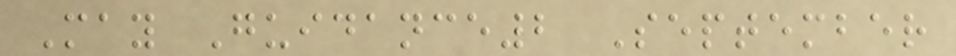May Guidance2 September
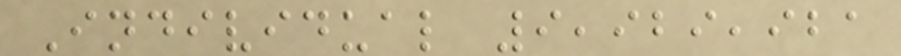Individual 9,929,921
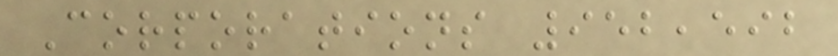Corporations 952,592
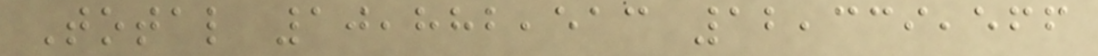Total 10,882,513 12,339,566
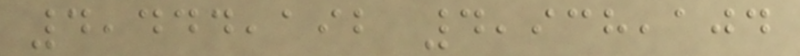4,444,192 4,938,104
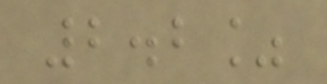2.2%
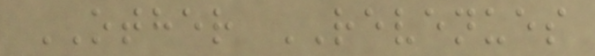OTHER REVENUES
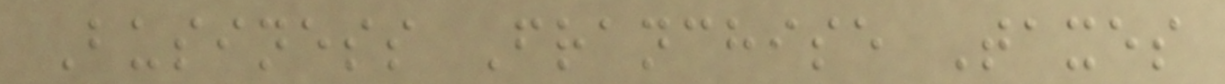Business Franchise Taxes
